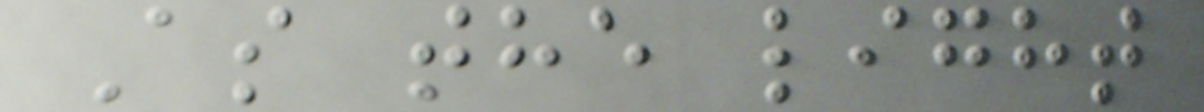As the light
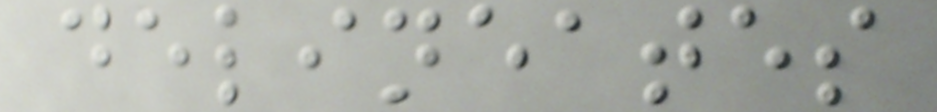delineates
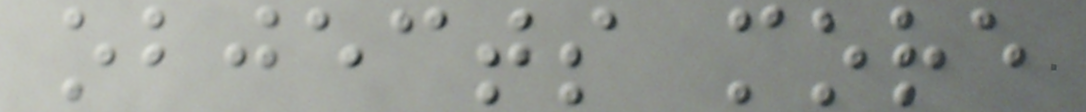objects more
